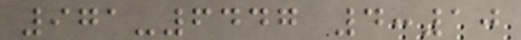971-6447 4:10
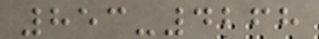853-4268
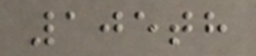105th
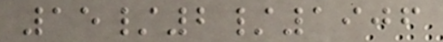15/2/1906
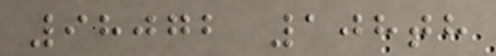98072 108th
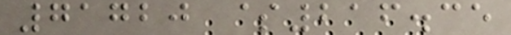71720 $216.35
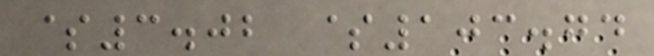$3.02 $103.74
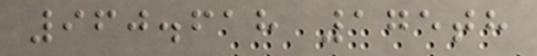960.618 175th
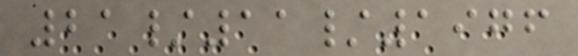21/11/1976
